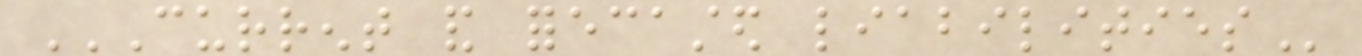CURRENT AND FORECASTED LIABILITIES
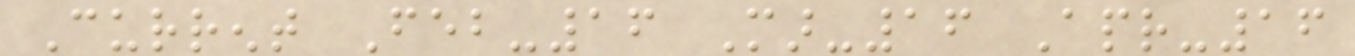Current Feb-16 Mar-16 Apr-16
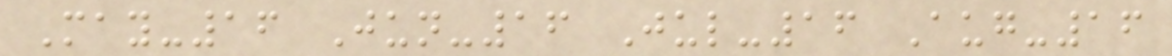May-16 Jun-16 Jul-16 Aug-16
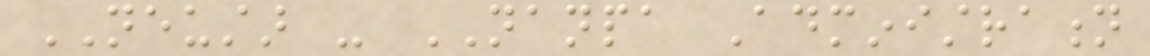NEUSTAR - NANPA Administration
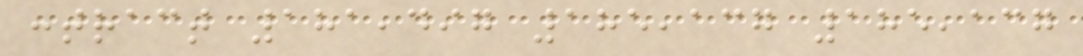contract 181,497 185,137 185,137
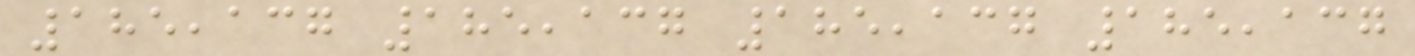185,137 185,137 185,137 185,137
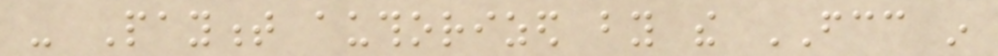- Payment authorized by the FCC in
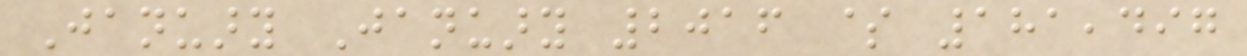January January 2016 $ 181,497
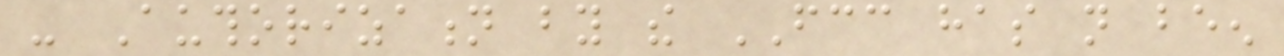- Authorization by the FCC has not been
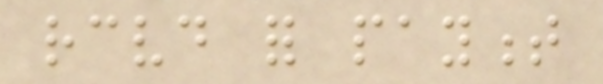received for payment
